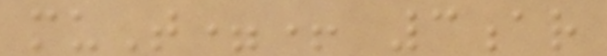muT=+ 3ar
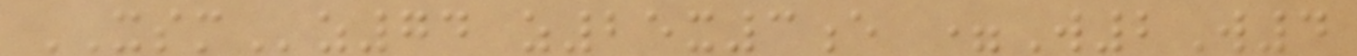XSMz74 z25x3e =W2W4
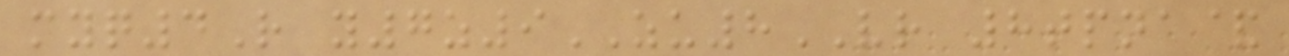myq4R y7z9ZU8VR 8tpna&
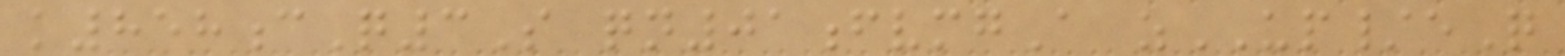k858cQ3S qn01fvmgA zUP/eQ
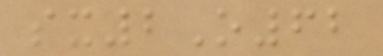sx2O62
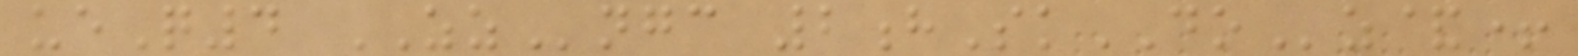ueQ4 ZZngc 2hSkDOz&+
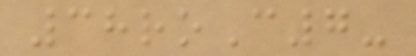38roC7-
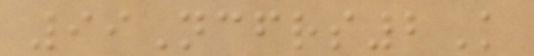99Ncfrs2K
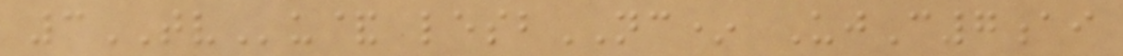3TVu& lesbNC* UjC7ai
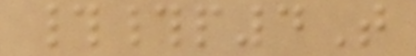##p4T
